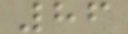86
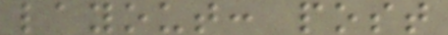layout: post
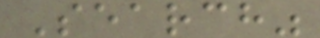Search"
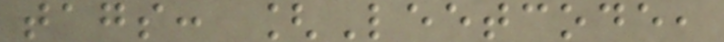tags: [Leetcode,
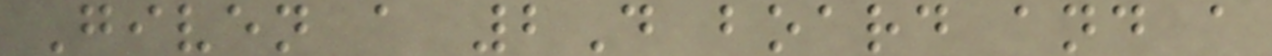Given a 2D board and a
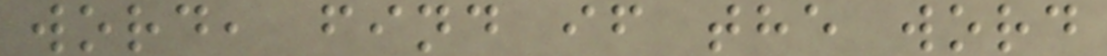word, find if the word
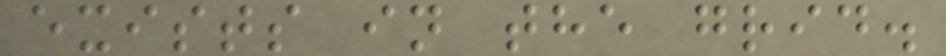exists in the grid.
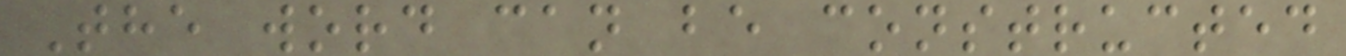The word can be constructed
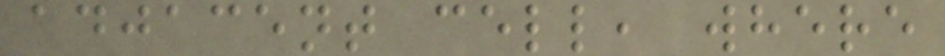adjacent cell, where
